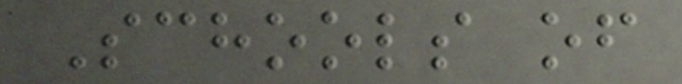Schools of
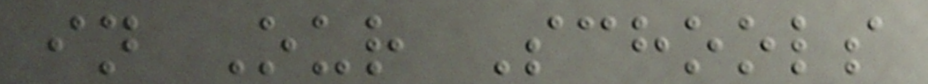in Our Schools
